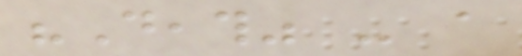"Death" - a
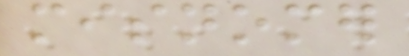misnomer
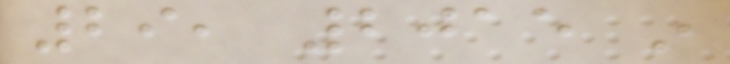29, 2015 in
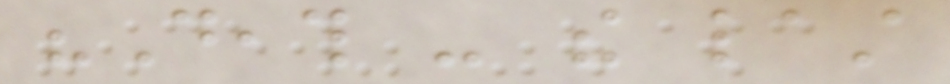"Death - the last
